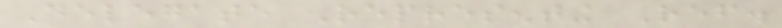Delegate Representing Ref.
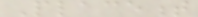Placement
